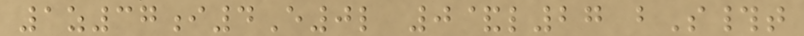1z37i4E0l 0&l27 bS#t
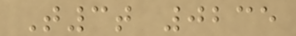T3t 0235
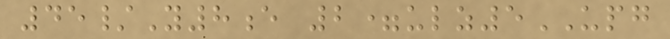45/Y8e 2=ulz5UPG
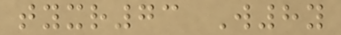tyxr73 W8y
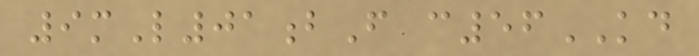9mL01bF c56KD
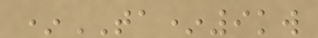*TA*9kw
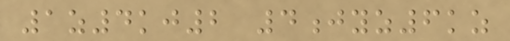1z4kj2 4jyz6kz
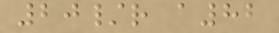20/r a82
